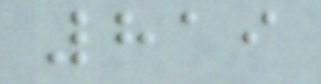819
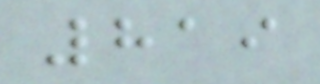819
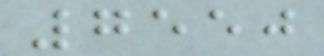7550
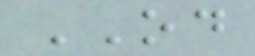OD
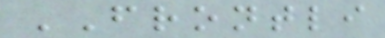FRONTLI
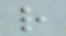r
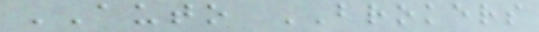AUTO BROKERS
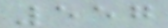557
